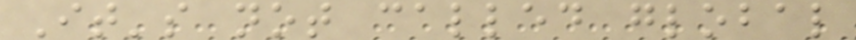It's not called global
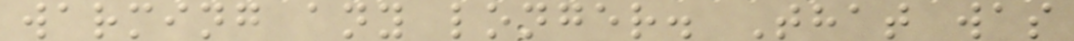warming any longer. That was
